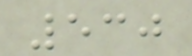530
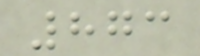873
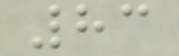83
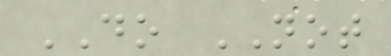DO NOT
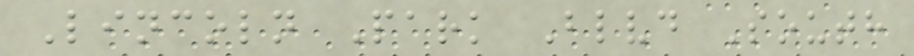Lincoln Park Blvd South
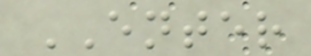ENTER
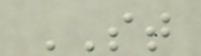ST
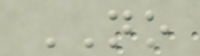NO
